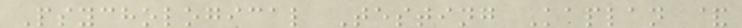Psychological Testing Kaplan &
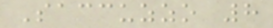Saccuzzo 8
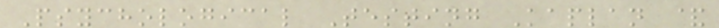Psychological Testing Kaplan &
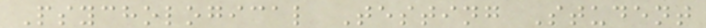Psychological Testing Student
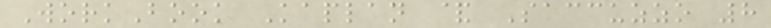WorkBook Kaplan & Saccuzzo 8
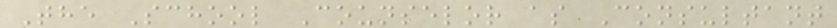The School Counselor as Consultant
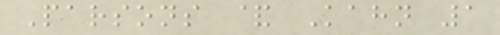Parsons & Kahn 1
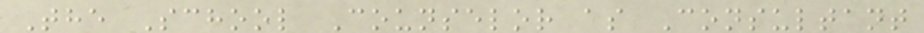The School Counselor as Consultant
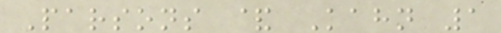Parsons & Kahn 1
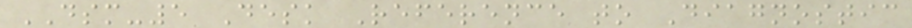DSM-5 Desk Reference to Diagnostic
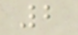2
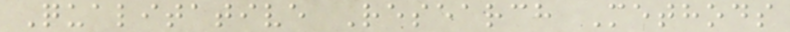Qualitative Research Methods
